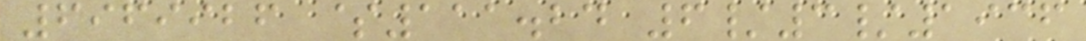6969926 $111.24 6/3/1936
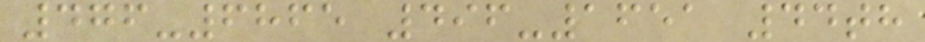476-6865 496-1651 44th
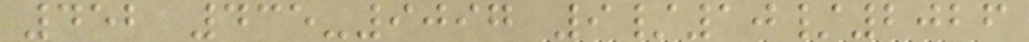452 435-9097 9/10/2026
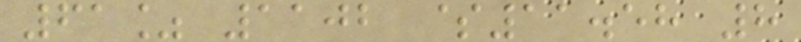61% 1102 $11.58 8
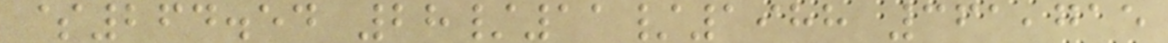$264.54 28/11/1988 361,715
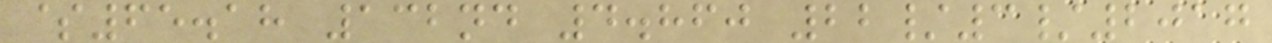$65.18 132nd 4.860 22/3/2017
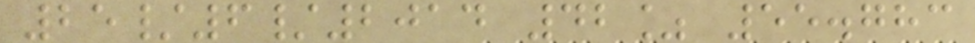25/6/2014 42% 55.783
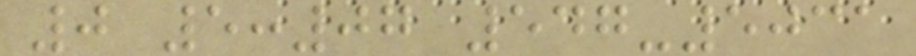0 5:07 547-5031
